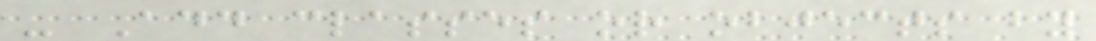- Add classes or objects by
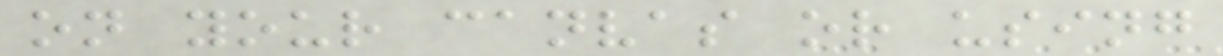on your canvas or using
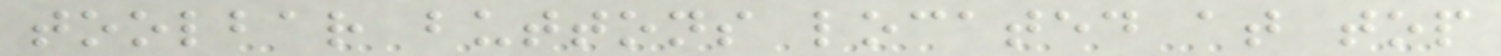toolbar buttons located at top
